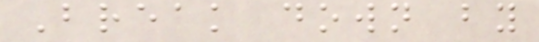Break down by
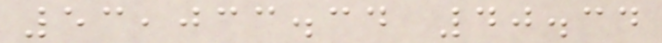53,033.34 40.34
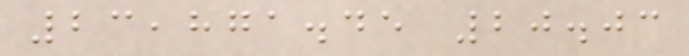23,871.45 20.03
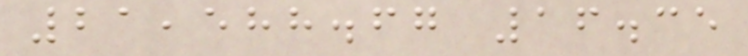21,588.67 16.35
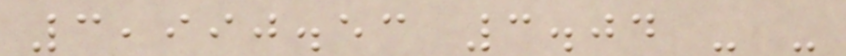3,990.53 3.04 - -
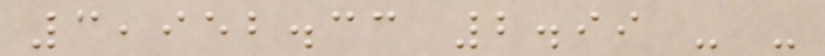3,952.33 2.99 - -
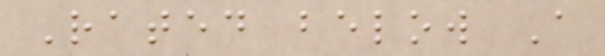Rated below A
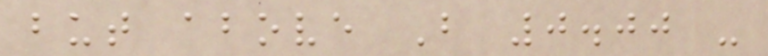but above B 0.00 -
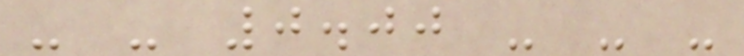- - 0.00 - - -
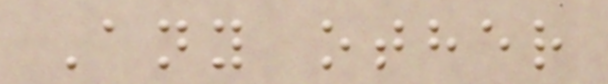Any other
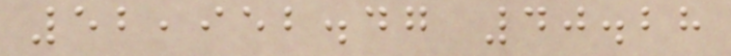52,952.47 40.28
